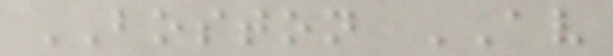BOSTON AV
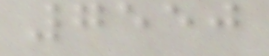7550
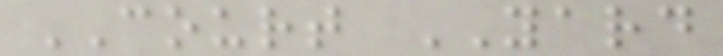COURT YARD
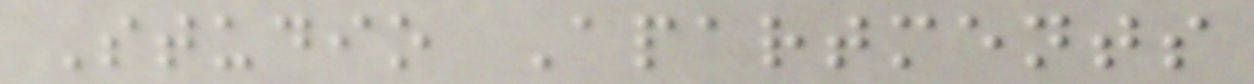Studio Apartments
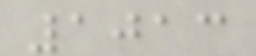1013
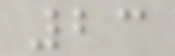23
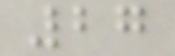27
